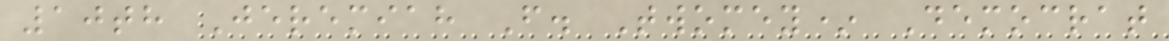10th Jeremiah F. Twomey* Democrat
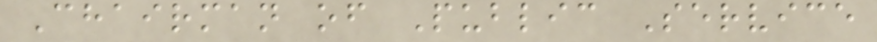Chairman of Public Service
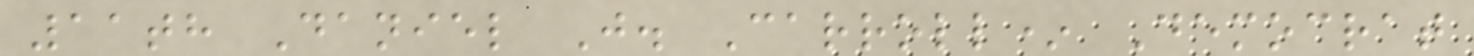11th Daniel J. Carroll* Democrat
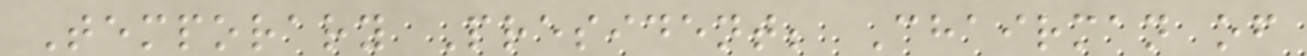Temporary President; Chairman of
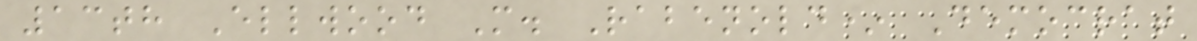13th Ellwood M. Rabenold* Democrat
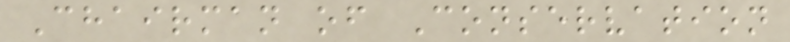Chairman of Conservation
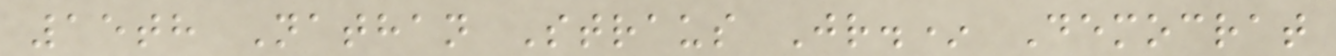15th Nathan Straus Jr.* Democrat
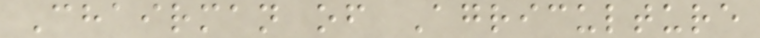Chairman of Agriculture
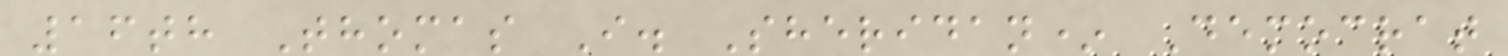16th Thomas I. Sheridan* Democrat
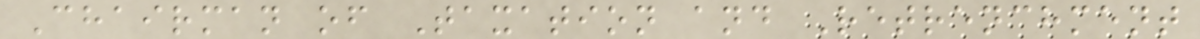Chairman of Taxation and Retrenchment
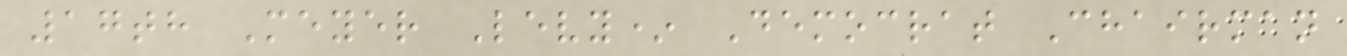17th Meyer Levy* Democrat Chairman
